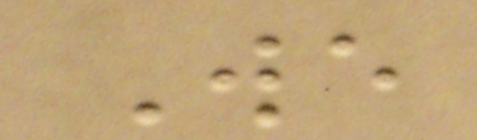We
